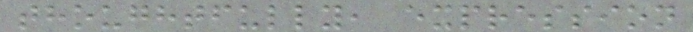thoughtfully, expression
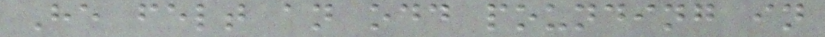He felt an odd pounding in
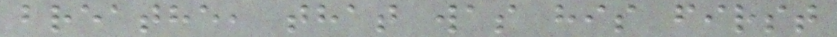breathe, that was his first
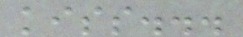kiss...
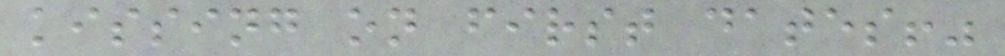kissing on first dates!"
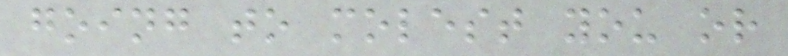going to molest you or
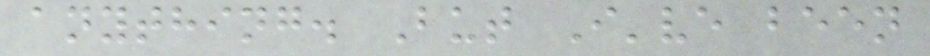anything. But I've been
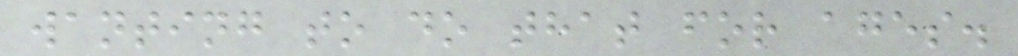wanting to do that for ages.
